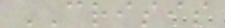CRISIS
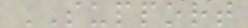SUPPORT
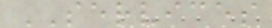SERVICES
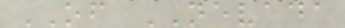OF NEVADA
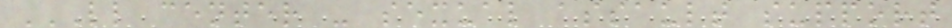LL CENTER - SEXUAL ASSAULT SUPPORT
